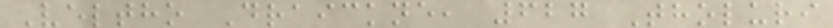Veltho Draickne, 627 Tholuri
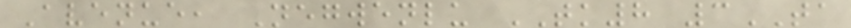Avenue, Negwenlu TK8 3TA
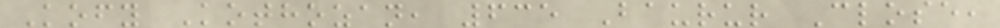Kofy Kothozan, 635 Baurur Close,
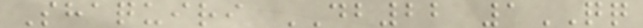Shaquiri DB22 1QQ
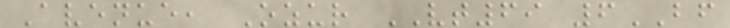Avenue, Ozur VT69 6BF
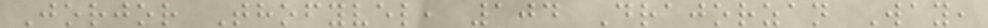Jorjor Thofyvel, 104 Drajorzan Way,
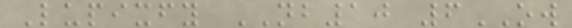Lupixfy NB10 6OW
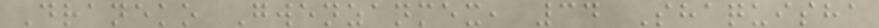Draneko Gwenzanmex, 34 Shaquisha
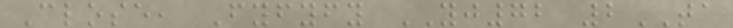Close, Fyfyfy YJ72 2TA
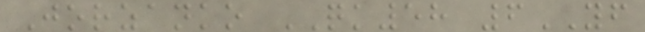Jorzanko QK58 6YF
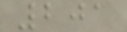201
